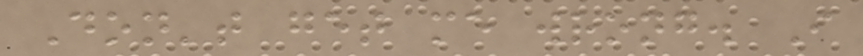Don't get me wrong. I
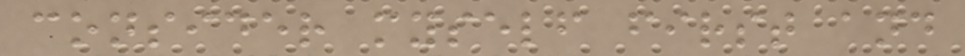consider myself first and
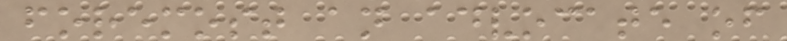foremost an advocate of
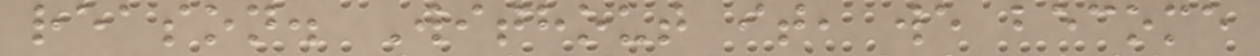reason. Without it, we become
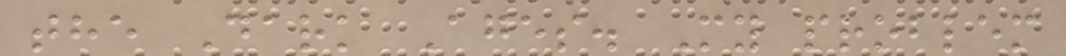the Dark Ages. My problem
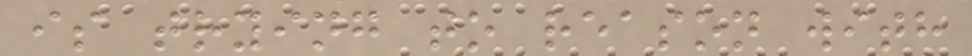is trying to reason with
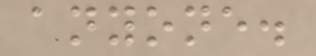anyone.
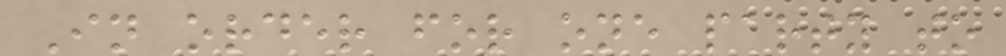In order for one party to
